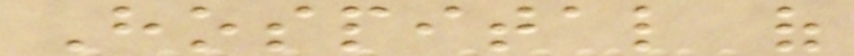Hospital of
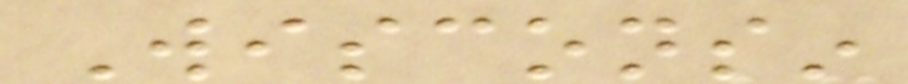Wisconsin
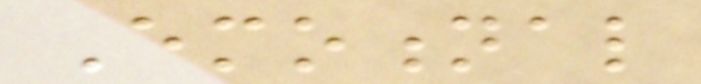Emotional
